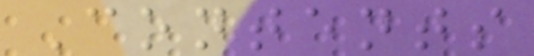Contents
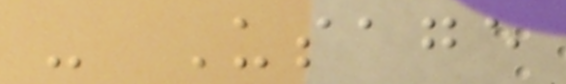- Usage
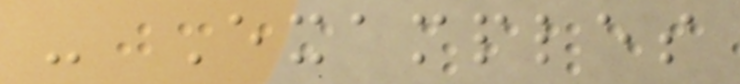- Examples
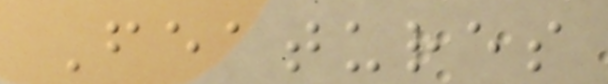Features
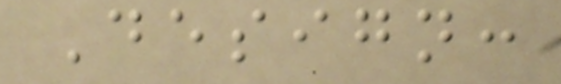Design:
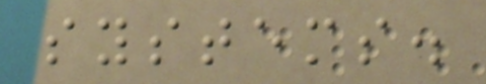systems.
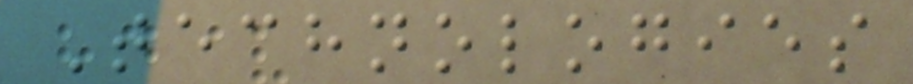Technologies
